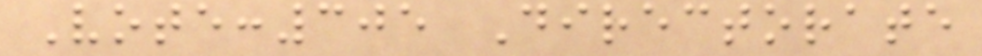Vote:305 Directorate
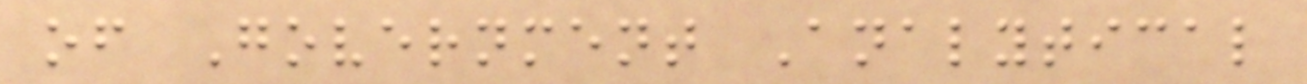of Government Analytical
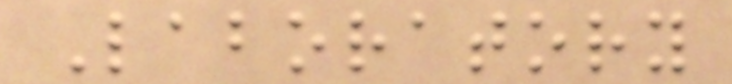Laboratory
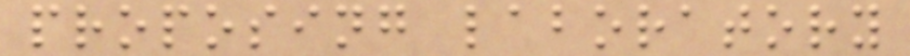proposing laboratory
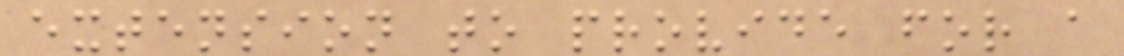extension to provide for a
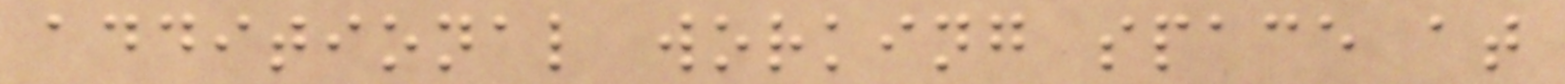additional working space at
